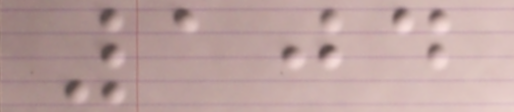104
